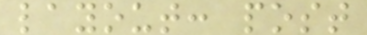layout: post
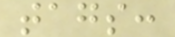tags:
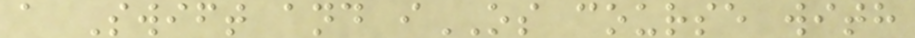a Swift and iOS course with
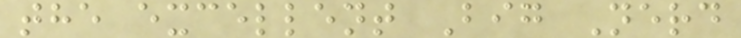the excellent Big Nerd
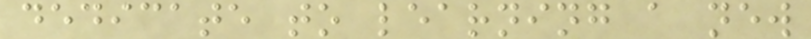dedicate to learning a new
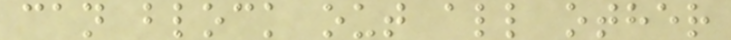can block out all other
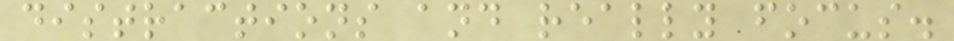distractions and really focus.
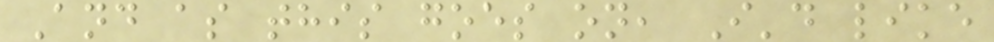And as this goes on, I'd like
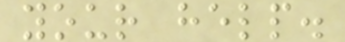your help.
